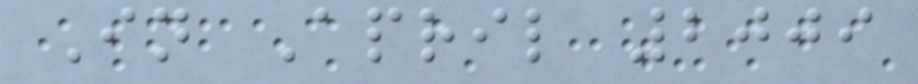In April 2009
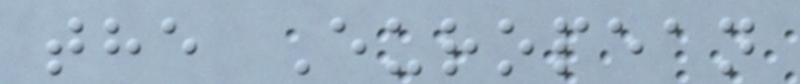the European
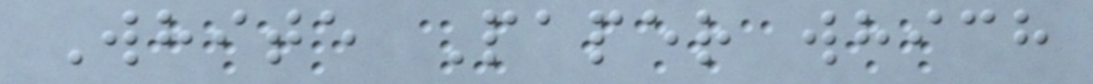White Paper which
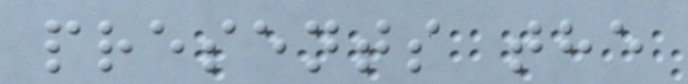presents the
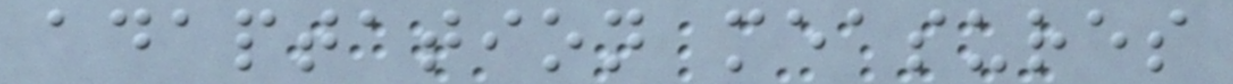adaptation measures
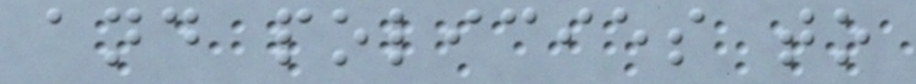and policies to
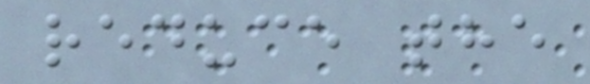reduce the
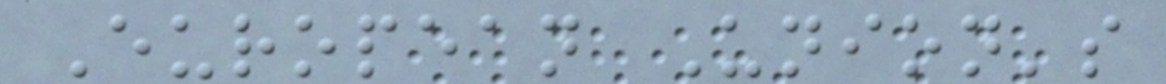European Union's
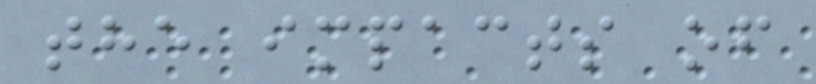the impacts of
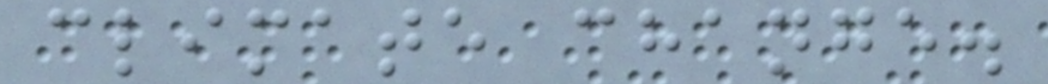climate change.
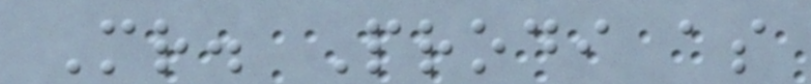Mr. Prodi as
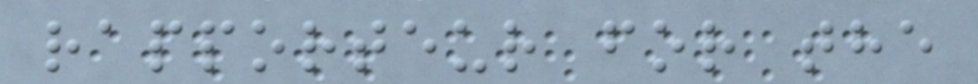rapporteur for the
